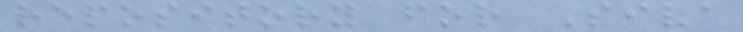repository for Siva
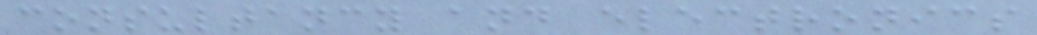consultancy and electronics
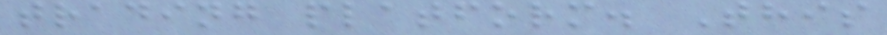trading platform. This
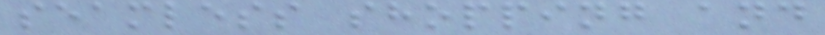seamless shopping and
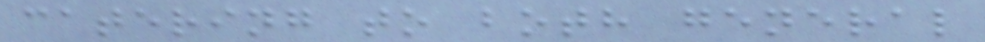catering to both general
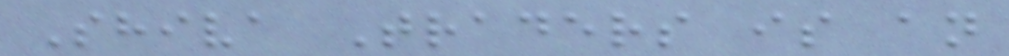Shiva Traders is an
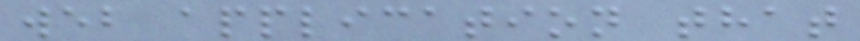web application that
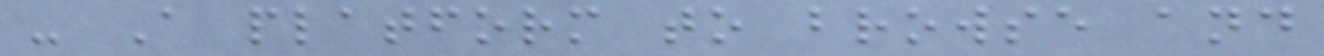- A platform to browse and
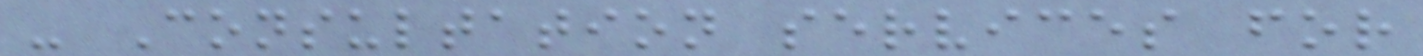- Consultation services for
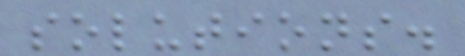solutions.
